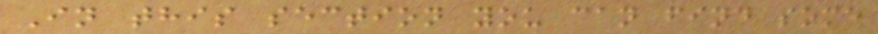In this section you can find some
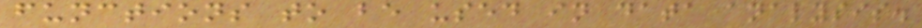functions to be used in data analysis.
